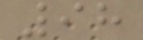98
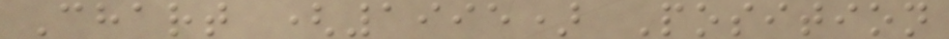Chart (1995) Position
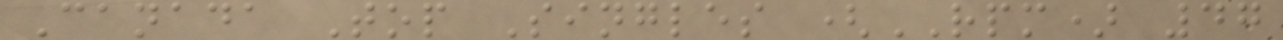Canada Top Singles (RPM) 47
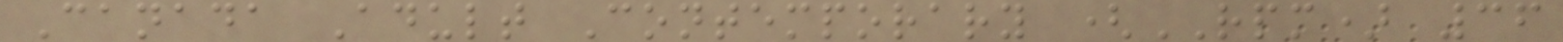Canada Adult Contemporary (RPM) 36
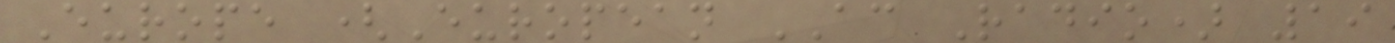Europe (European AC Radio) 19
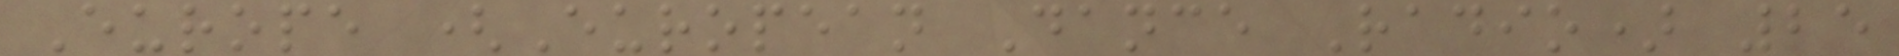Europe (European Dance Radio) 25
